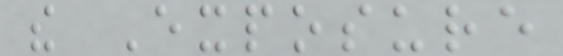the Exposure
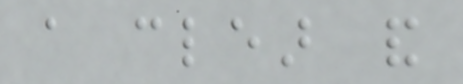a clear and
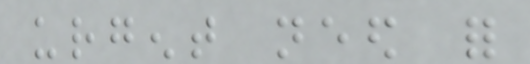urgent need for
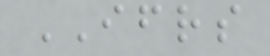IFRS
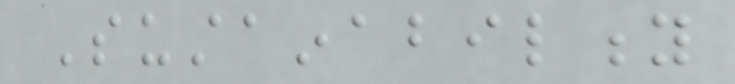Sustainability
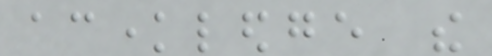acknowledge the
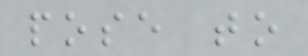pose to
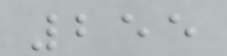255
